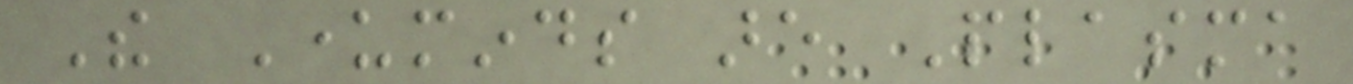The Underminds are Plasma
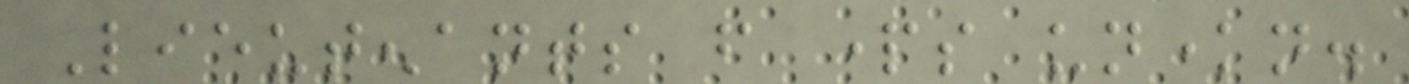Lieutenants from parts unknown.
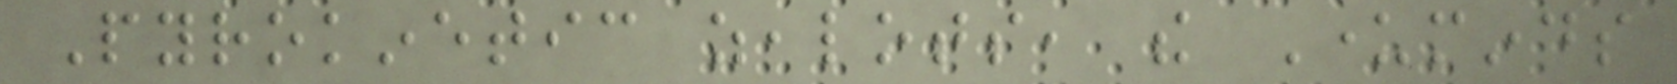Pyrokinetic zealots, the Underminds
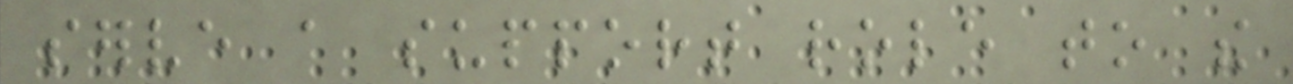serve a support role to the
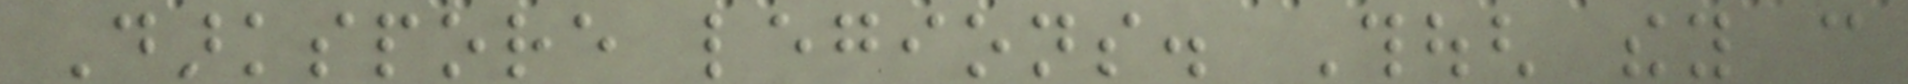Darkspore legions. Though they can
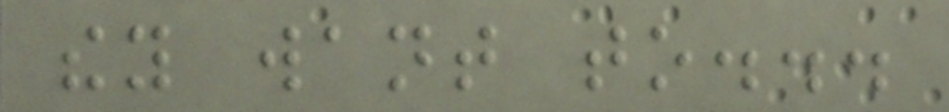they want to...
